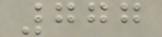777
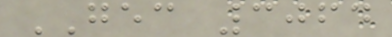GEC 3064
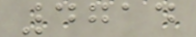4714
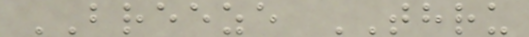BREEZE THRU
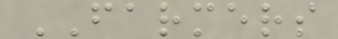FARMERS
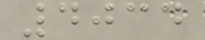4034
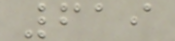619
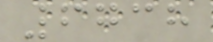6738
